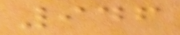946
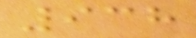938
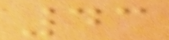43
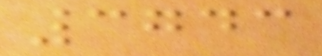3743
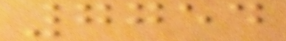7754
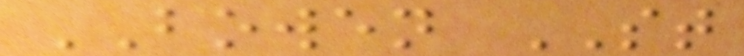BOWEN ST
